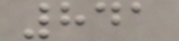841
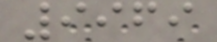9969
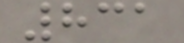831
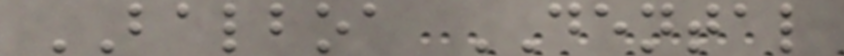BALBOA DENTAL
